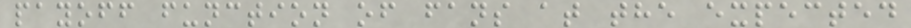payoff function of fans at the expected
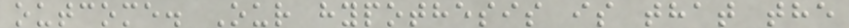outcome. Our hypothesis is that the
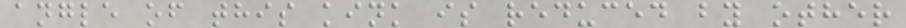angle of this kink is reduced by other
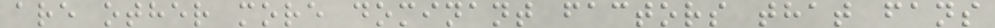are other more dominant factors that fans
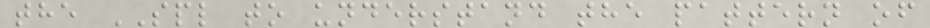the SPL to understand the pattern of
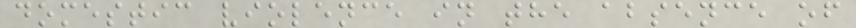domestic violence in the absence of
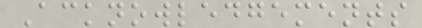Acknowledgements
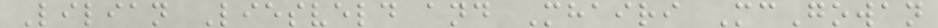Lilian Liesveld and Mhairi McGowan
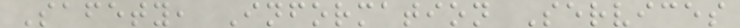Safety, Information Services
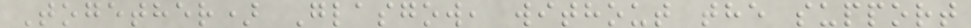Together) Glasgow, without the support
